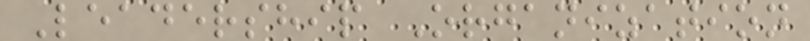Leadership Organization
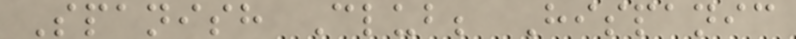Spanish Club; Hispanic
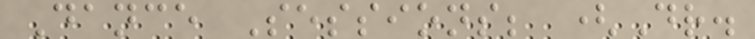Dance Sessions; (Dr.
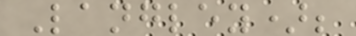Langley);
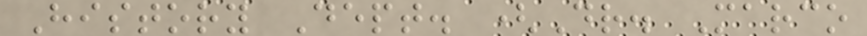History Dept. (Dr. Marco
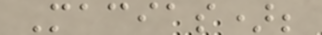Macias);
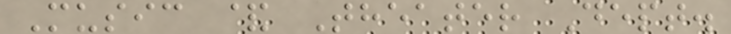Music & Theater Dept.
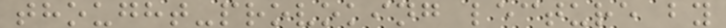thought-provoking lecture by
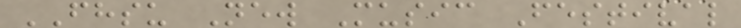FHSU New Music Festival
